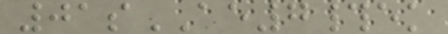01sAE7#ek
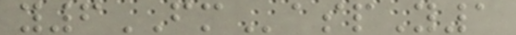y6FMaspY1
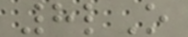8lO
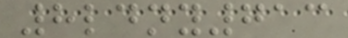8ldny713
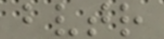bvtr
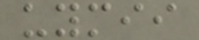uymii
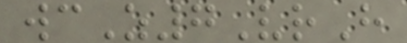wcZ7VrH
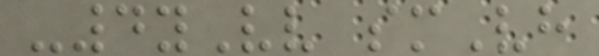-4yVv smVh
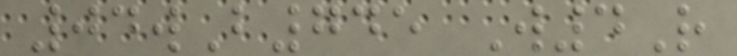04wB745 W4R
